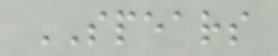SPEARS
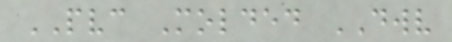PVC Molded DWV
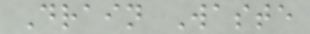Drain Waste
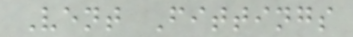Vent Fittings
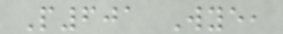P601 Wye,
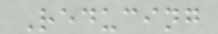Reducing
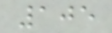105
